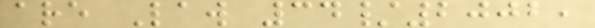are Law 34/2002,
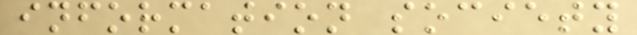information society
